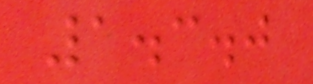1.3.0
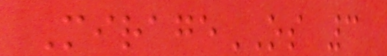MirageOS 3
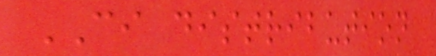CI distribution
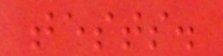tests.
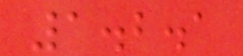1.2.1
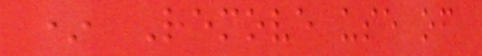* Remove use of
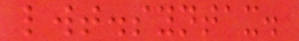lwt.syntax.
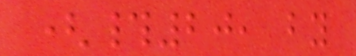(#20, by
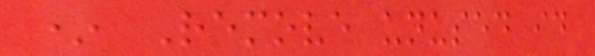* Remove unused id
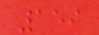159
